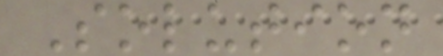Solution
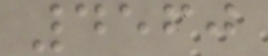4560
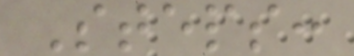Steps:
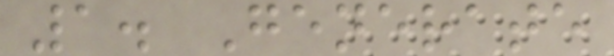1. Generate
